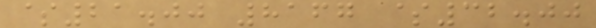$21.00 8167 $32.00
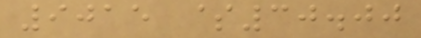9015 $30.00
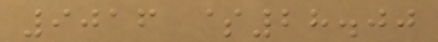9016 $28.00
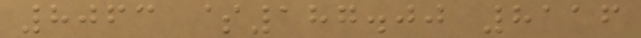8063 $187.00 8116
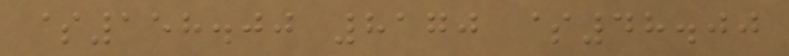$158.00 8170 $48.00
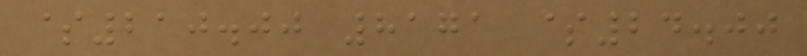$210.00 8171 $24.00
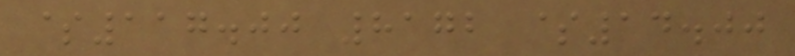$117.00 8172 $14.00
